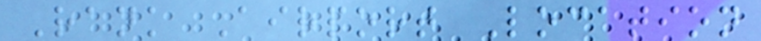Rank Airport Location
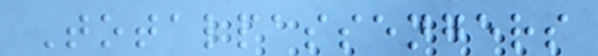Totalpassengers
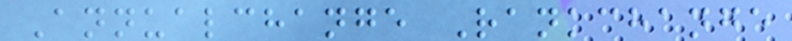Annualchange Rankchange
